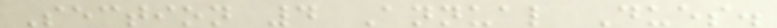Section 4 Annual Dues.
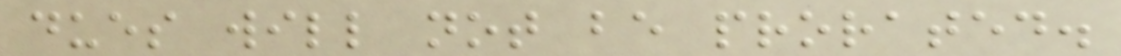dues will not be prorated.
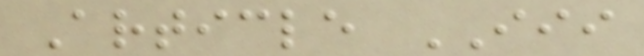Article III
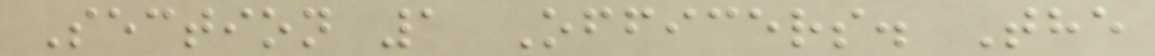Section 1 Officers. The
